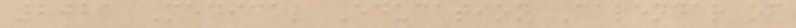2021 Medical Education Calendar of
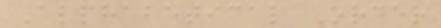Alphabetical Order
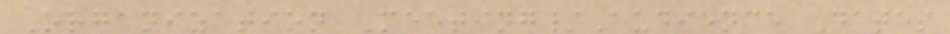Organization Meeting/Audience Dates
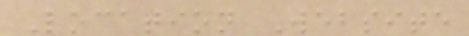Location Website
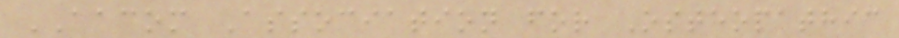AACOM Association for Osteopathic
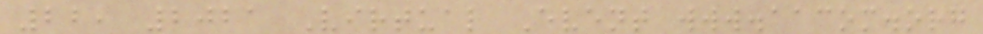22, 2021 Virtual Event www.aacom.org
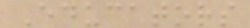Educators
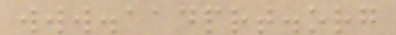www.aadprt.org
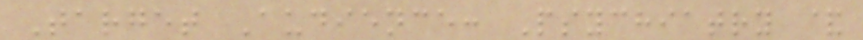Target Audience: Psychiatry &
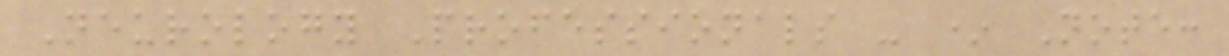Neurology Professionals - * Note:
